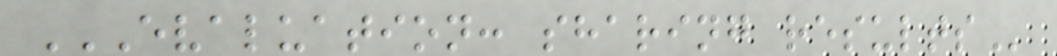EVALUATION: SHARING RESULTS
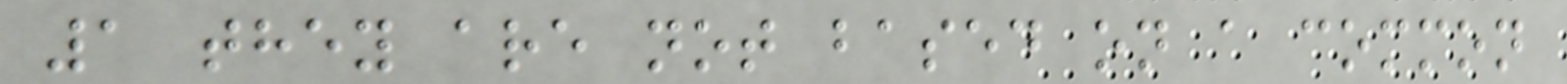1 they are not based on a common
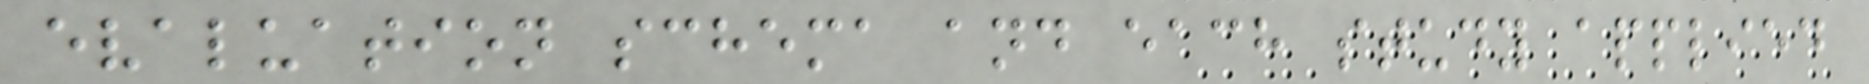evaluation schema and each study applied
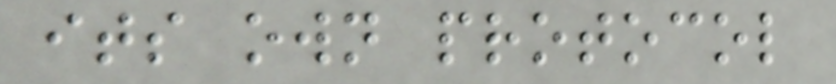its own protocol
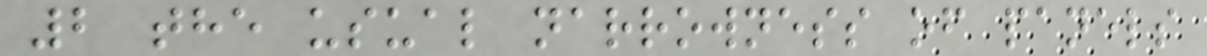2 the usual narrowness of panels
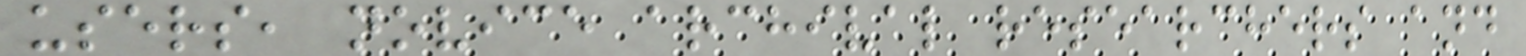users, novice archival researchers and
